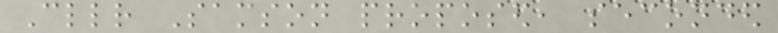Cllr Samson proposed, seconded
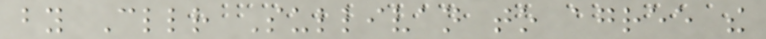by Cllr Sullivan to agree the
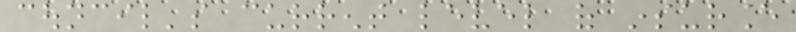council's current level of insurance
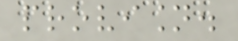provision.
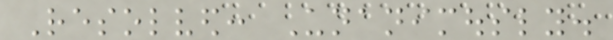Resolved: Unanimously.
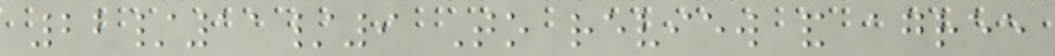22/11/9 To review and agree
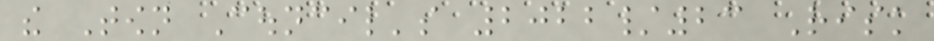the Town Council's 2022/23 Risk
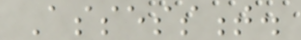Assessment.
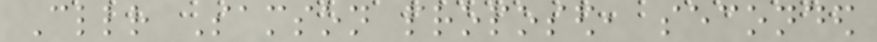Cllr Samson proposed, seconded
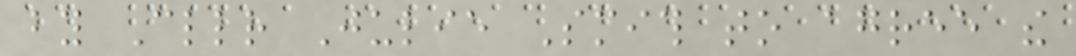by Cllr Julie Smith to agree the
